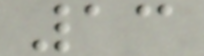13
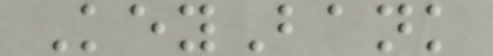KeyBank
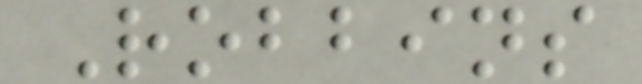Robbins
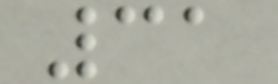31
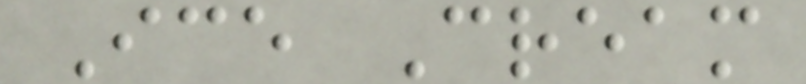Ice Cream
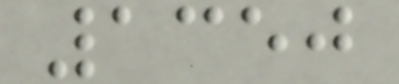1350
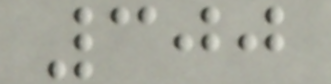300
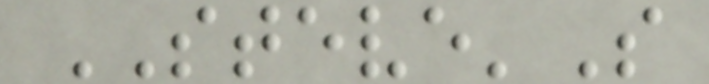STEVE'S
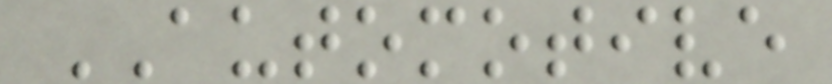AUTOMOTIVE
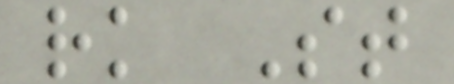rk St
